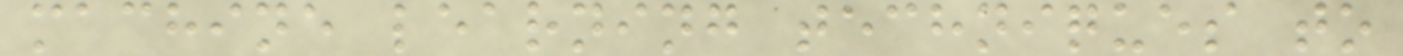machine learning techniques to
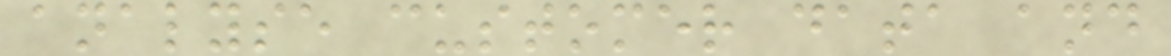analyse customer data and
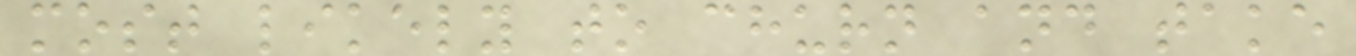most likely to churn and take
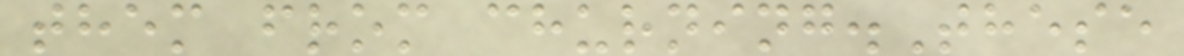them from churning.These
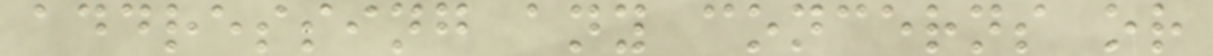addressing any concerns or
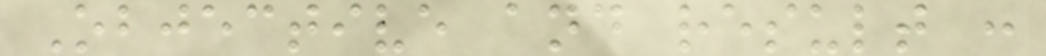Objective and result :
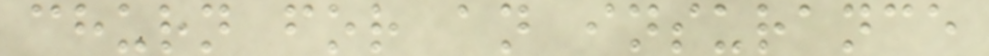churn for an insurance
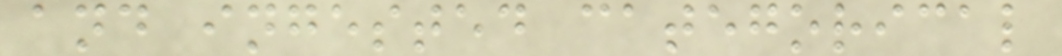and ingested categorical
